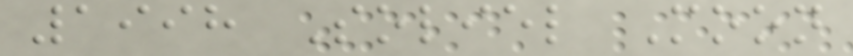1998 Soliel Moon
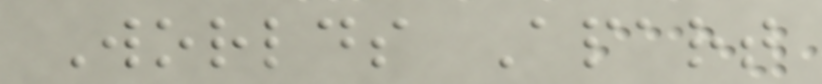Worlds Apart
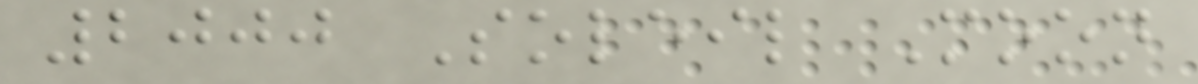2000 Soleil Moon
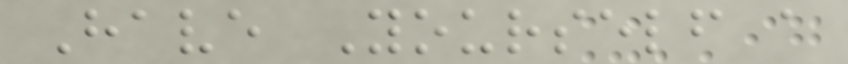Have Yourself a
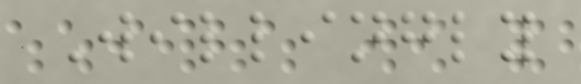Willingly
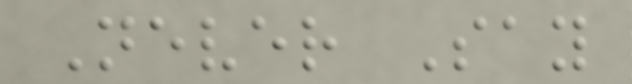Never Say
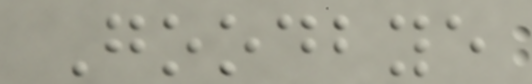Goodbye
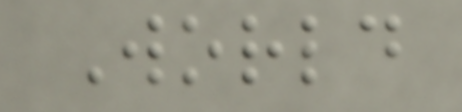World
